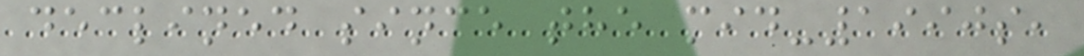declined since the mid-1990s,
